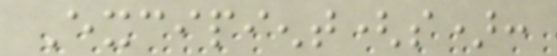Excipient(s):
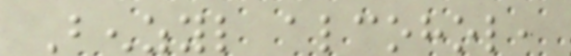Benzyl alcohol,
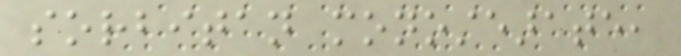sorbitan monostearate,
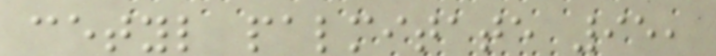cetyl palmitate 95,
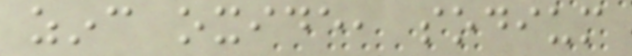zinc oxide, sodium
